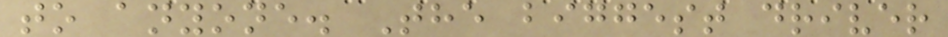to anyone. The biggest driver
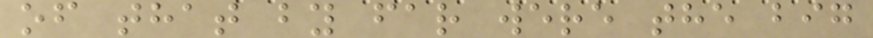of that by far were the big
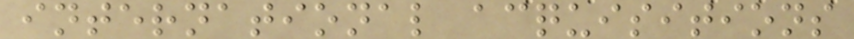international acquisitions
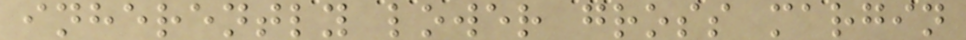inherently lower gross margin
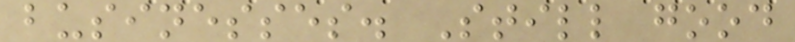businesses. Still good
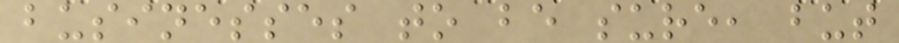businesses to be sure, but
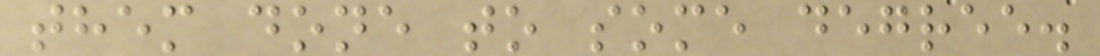them done to some degree.
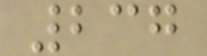237
